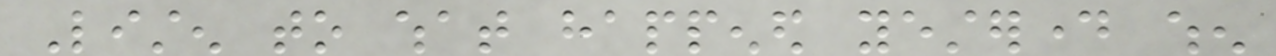Listen to what happened yesterday when
